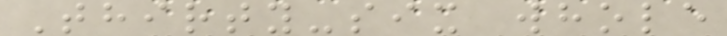Thirty-six whole
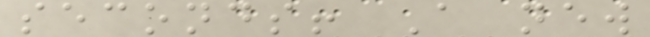seconds! A new
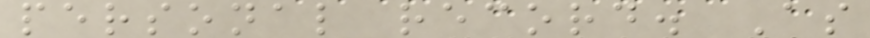personal record. As
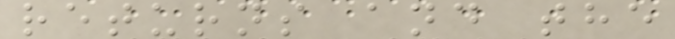returns and the
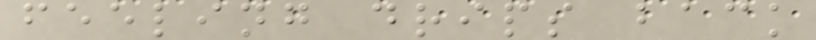feeling drips back
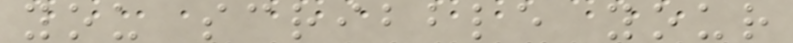you scribble your
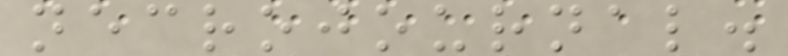necrojournal.
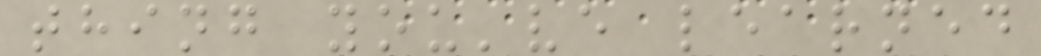thing you've learned
